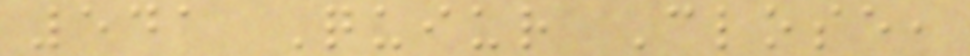541 Quiur Close,
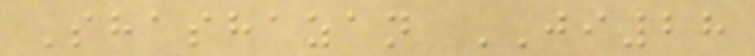Shashazan JI28
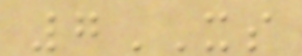7XS
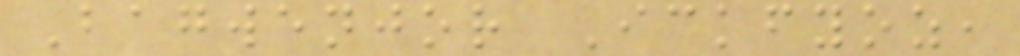Bagwenjor Ickfyoz,
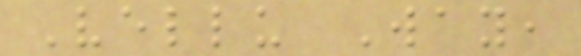Vellu Way,
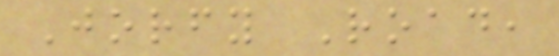Jorfy Road,
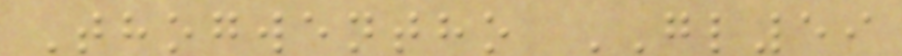Thogwentho GL59
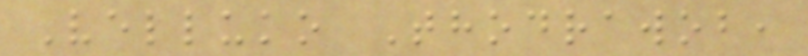Velluko Thodrawob,
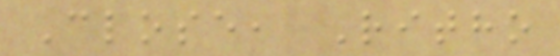Close, Ritho
